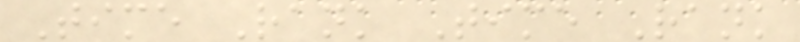Time Rank Time Rank
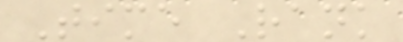Time Rank
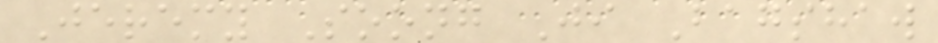Jeremy Soong Ji Bagshaw
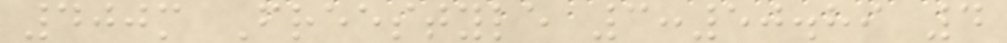400m Freestyle 3:50.89 4
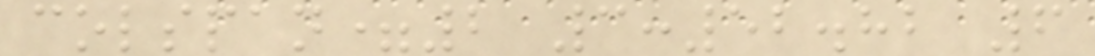colspan=2 3:52.82 6
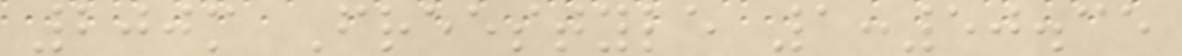200m Freestyle 1:50.35
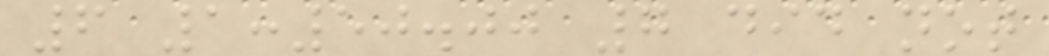6 1:50.00 7 did not
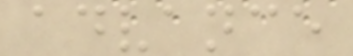advance
